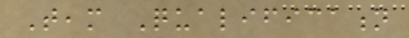Team Qualification
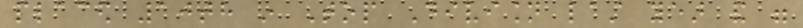placed 10th in Top Division last year and were
